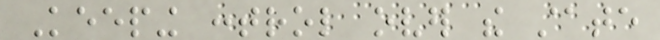Keeping control over the state
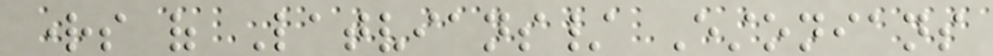rights of Latvians/ Estonians
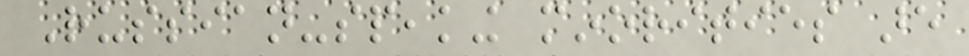Russian-speaking minorities are
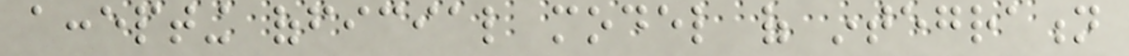accepting official model of integration
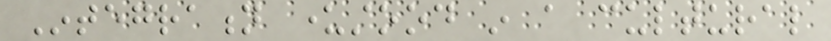Integration understood in a cultural
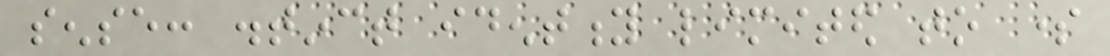sense: distinct identity limited to some
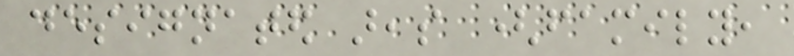designated areas (family,
